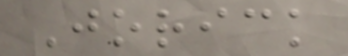Jorick
